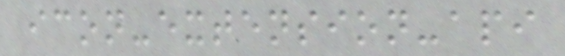icon-extension-api
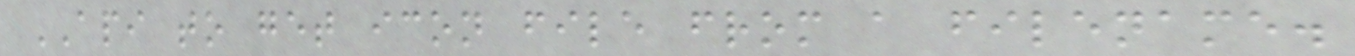API to get icon file from a filename.
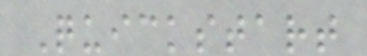Quickstart
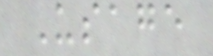Usage
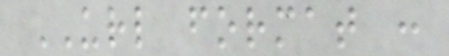URL format :
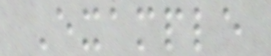Example
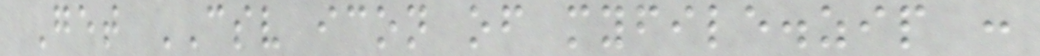Get CSV icon of myfile.zip :
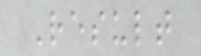Result
